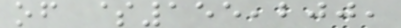of $155,200,
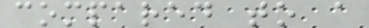compared to a
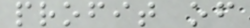profit of
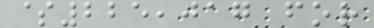$225,017 for
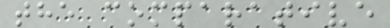the comparative
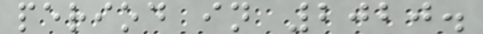period in 2020.
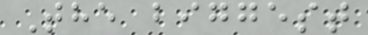The biggest
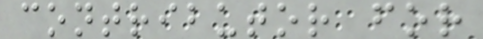contributor for
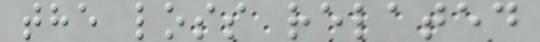the loss related
